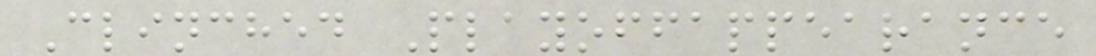Clinched Playoffappearance
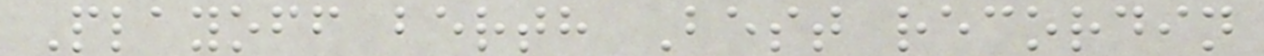Playoff berth Best recordin
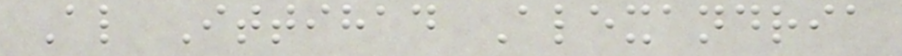Al Ittihad Alexandria
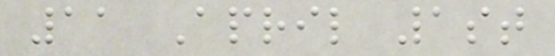11 April 1st
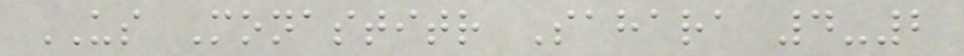US Monastitr Sahara 4-2
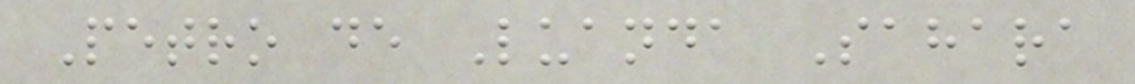Petro de Luanda Sahara
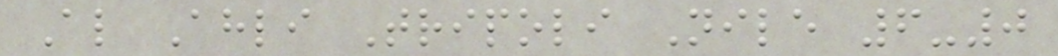Al Ahli Tripoli Nile 6-0
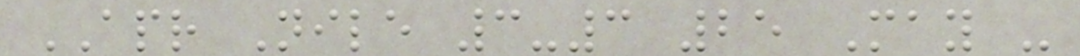APR Nile 3-3 25 May -
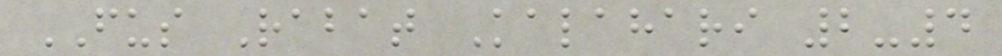FUS Rabat Kalahari 2-4
